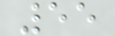55
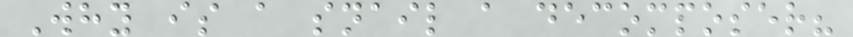Why is a snail a decomposer?
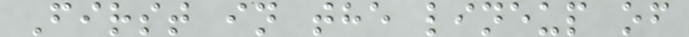First in the lineup of
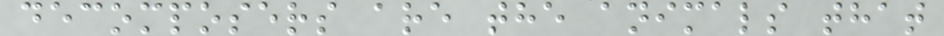decomposers are the animals that
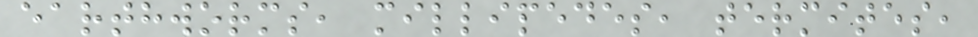earthworms, millipedes, termites,
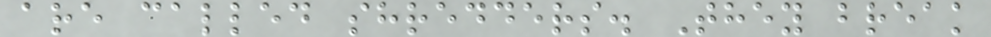are called shredders. They break
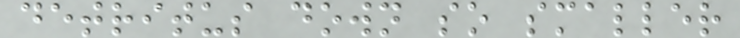detritus down so smaller
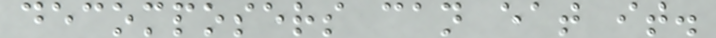decomposers can eat it.
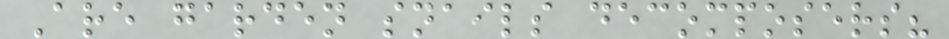Are garden snails decomposers?
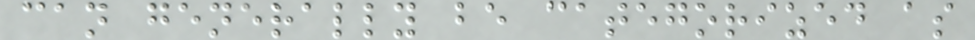can generally be categorized as
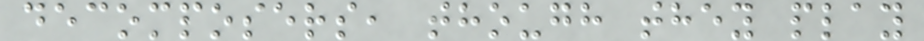decomposers, though they play
